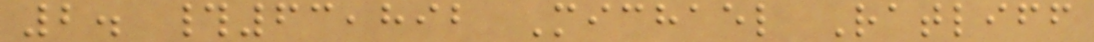2. #63,892 Michael Ratliff
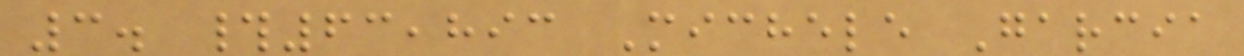3. #63,893 Michele Garcia
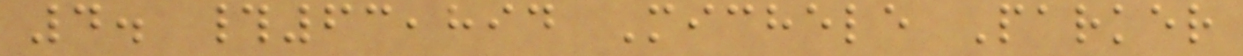4. #63,894 Michele Parker
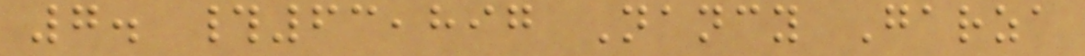7. #63,897 Nancy Garza
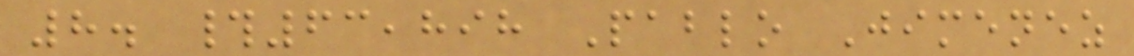8. #63,898 Pablo Jimenez
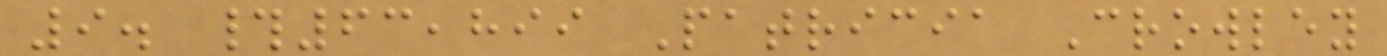9. #63,899 Patricia Crowley
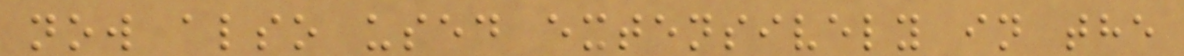now also used extensively in the
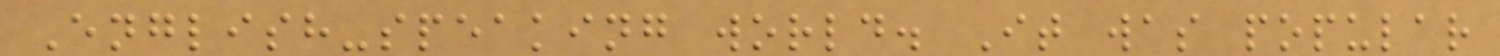English-speaking world. It was popular
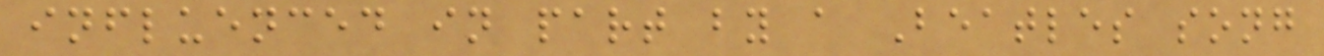influenced in part by a Beatles song
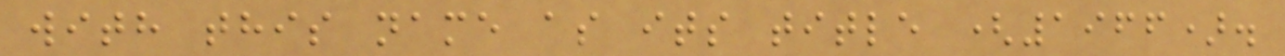with this name as its title (1966).
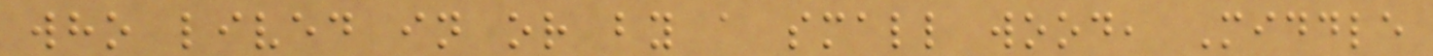who lived in or by a small wood, Middle
